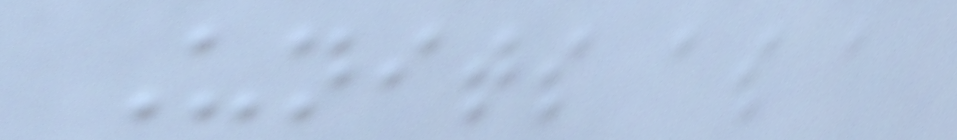Units as a
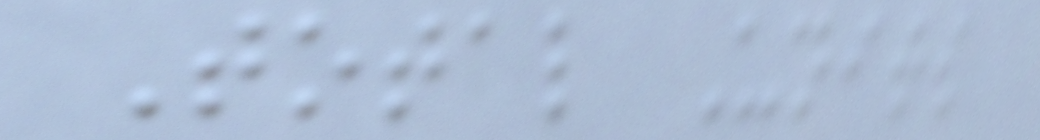Total Units
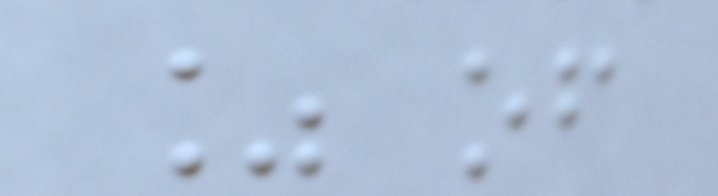% of
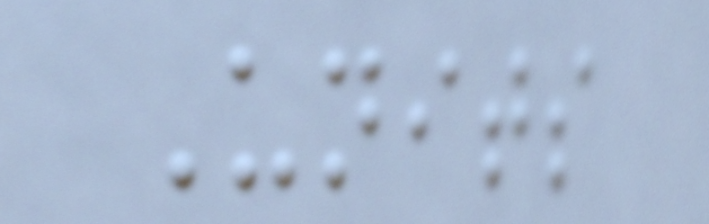Units
